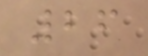26
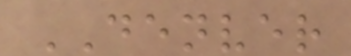DENVER
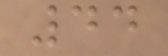44
